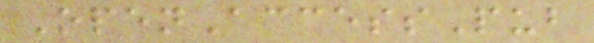OpenAccessPub
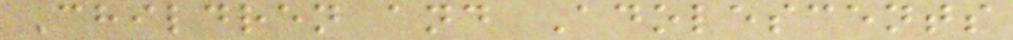Children and Adolescents
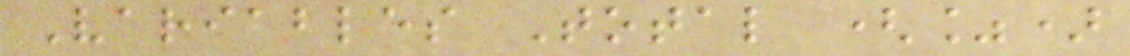Variables Total (%)
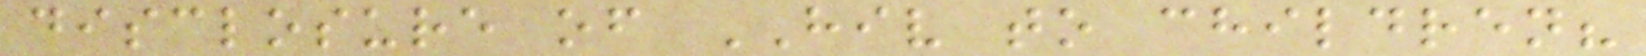disclosure of HIV to children?
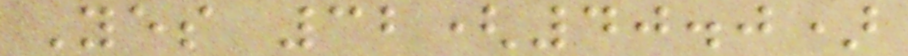Yes 32(40.0)
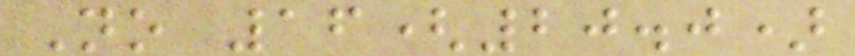No 16(20.0)
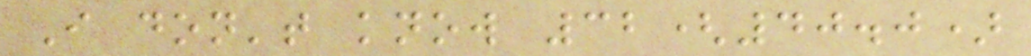I don't know 32(40.0)
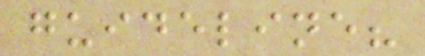guideline?
